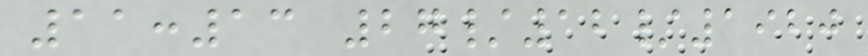11:13 27/12/1920
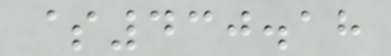$430.18
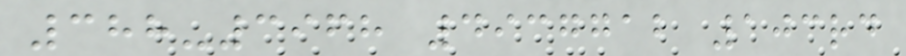388-3968 4937712 103rd
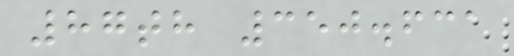87th 350.631
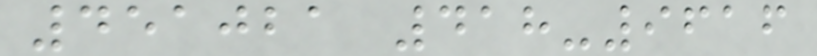451021 418-9616
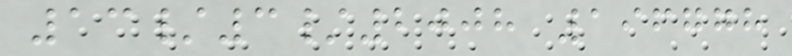13/3/2008 196778
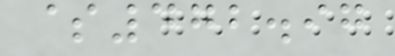$472.97
